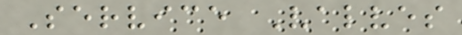Service Valves
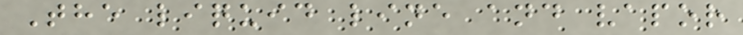The liquid line and vapor
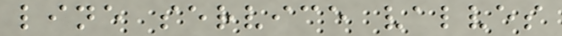line service valves
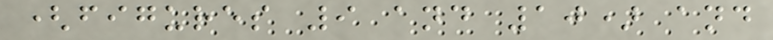(figures 9 and 10) and
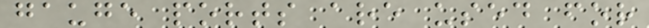gauge ports are used for
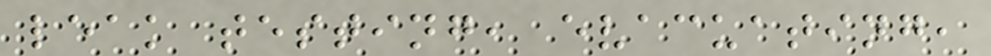leak testing, evacuating,
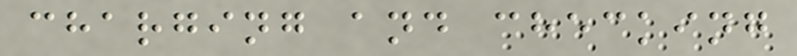charging and checking
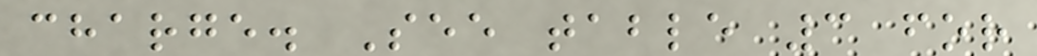charge. See table 3 for
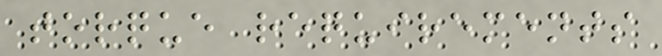torque requirements
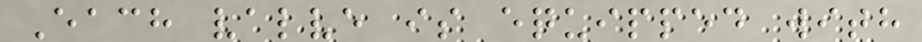Each valve is equipped with
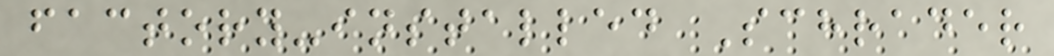factory-installed Schrader
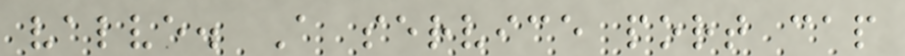valve. A service port cap
